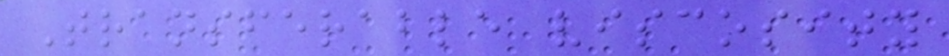Transferable viscosity
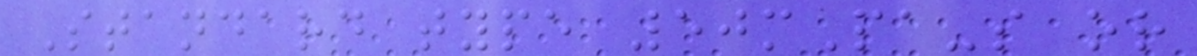Standard type 50mPa-s or
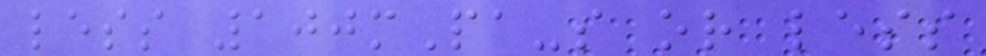less 100mPa-s or less
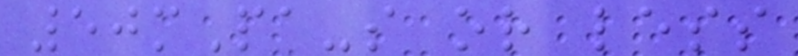50mPa-s or less
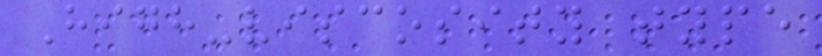High-viscosity type
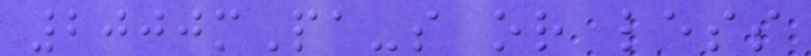2000mPa-s or less
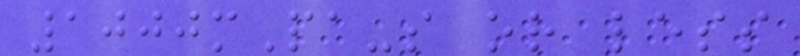1000mPa-s or less
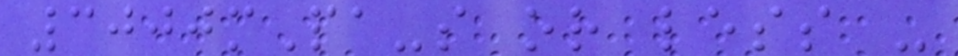3000mPa-s or less -
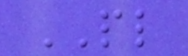PL
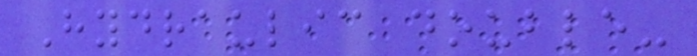Hydraulic double-
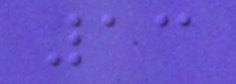13
